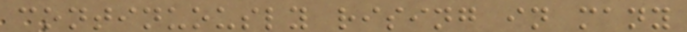continuously rising in many
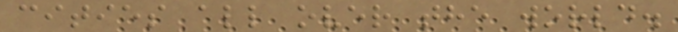cities all over the world.
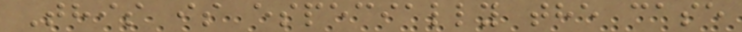This is especially the case
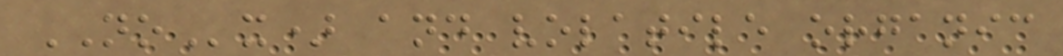NOx) and volatile organic
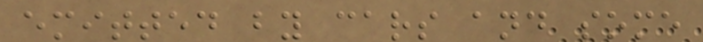emitted by cars and some
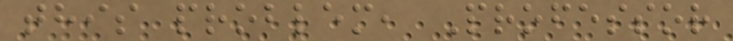this problem, Professor
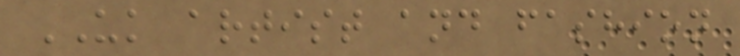UK artist and fashion
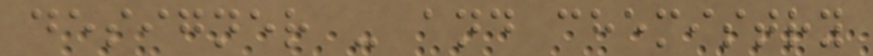designer - and chemistry
